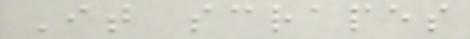It scrapes
